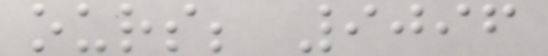ours; 9096
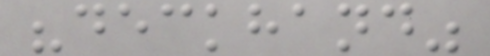"deckhand"
